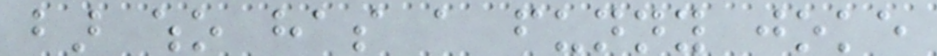bar who has a funny joke
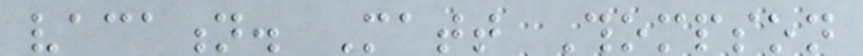vacation. Matt Thompson
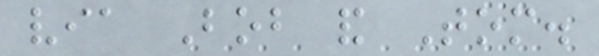via Bob and Tom.
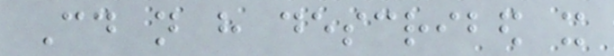Could not have described it
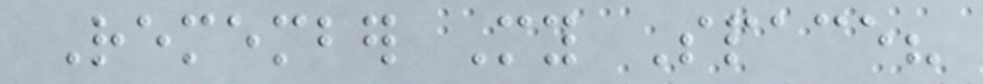Remember My Space?
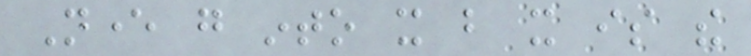Never go into it but it is the
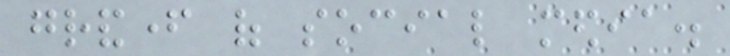grandfather of social media.
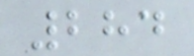284
